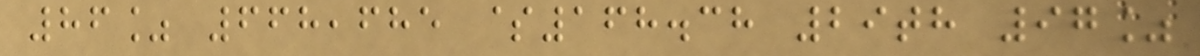86% 668,685 $168.38 29th 97%
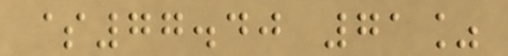$77.40 71%
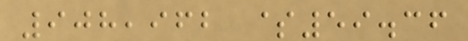908,962 $59.36
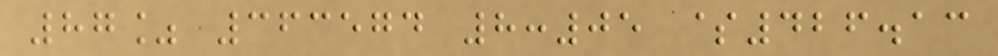87% 363574 8:05 $426.13
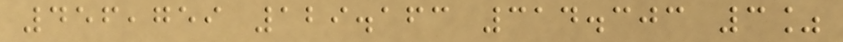456,759 129.163 314.303 3%
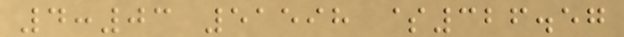4:03 51598 $326.57
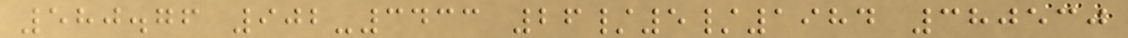580.76 902-3433 26/5/1984 380530
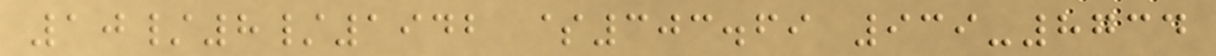10/8/1942 $303.69 939-8734
